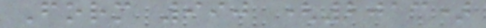Form 990 (2013)
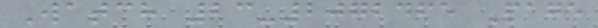Watch 23-2072465 Page
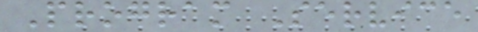Program Service
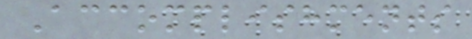Accomplishments
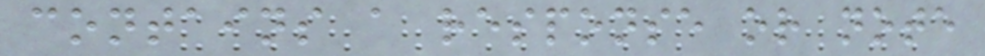contains a response or note
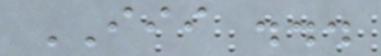III ...
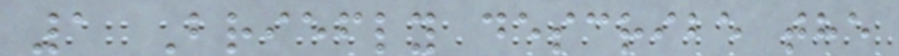1 Briefly describe the
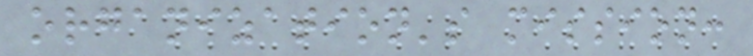organization's mission:
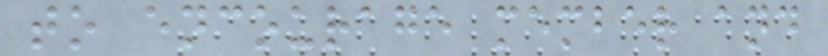to encourage member and
